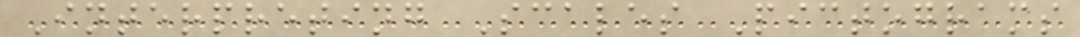Interpreting Scales Pictograms
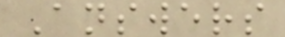Answers
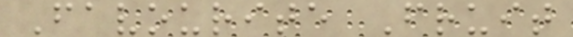Favourite Fruit
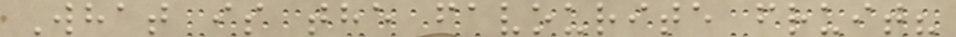What is the favourite fruit?
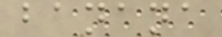banana
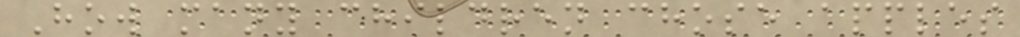How many children chose apples
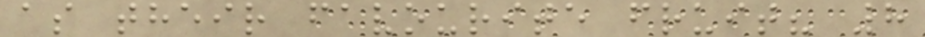as their favourite fruit? 8
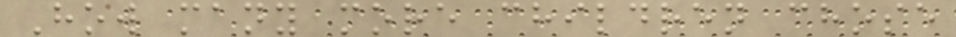How many more children chose
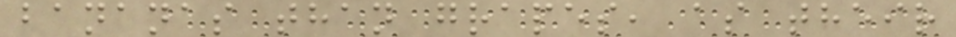bananas than grapes, as their
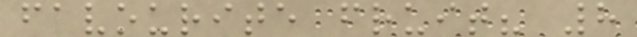favourite fruit? 8
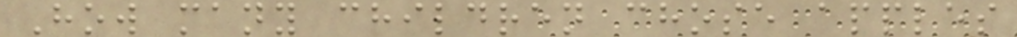How many children chose apples
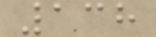138
